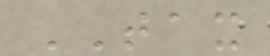TAX
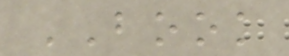BOOK
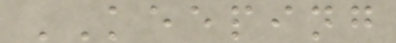KEEPING
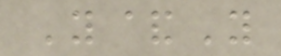Y&Y
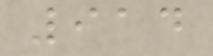914
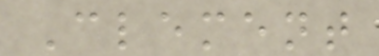Clement
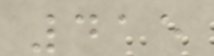415
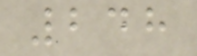248
